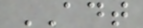ADT
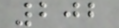202
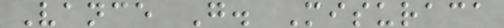Vance G. Misuraca
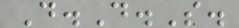D.D.S.
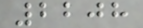2208
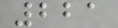221
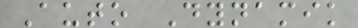Auto Dynamik
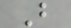B
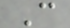C
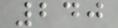240
